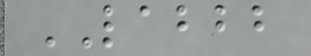LABBB
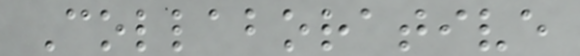Collaborative
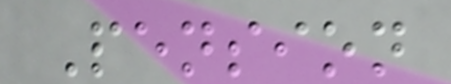Pension
